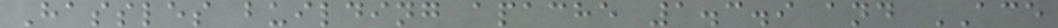Hassles building apache 1.3.9 and ACE
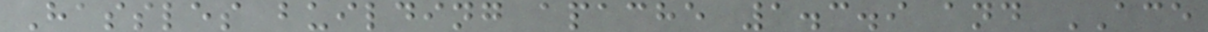Hassles building apache 1.3.9 and ACE
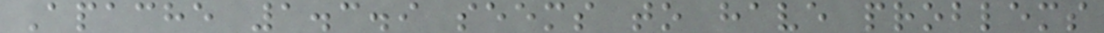Apache 1.3.9 seems to have problems
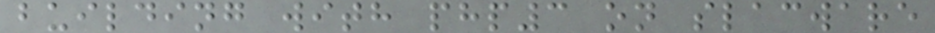building with php3 on slacware
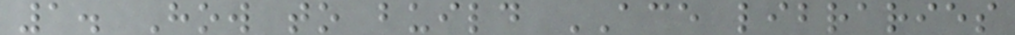1. How to build ACE libraries
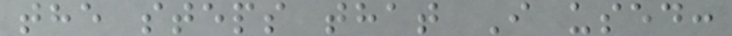the steps that I used:
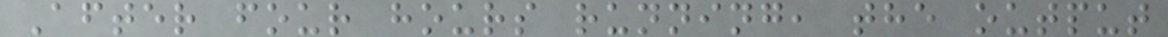After four hours running, the output
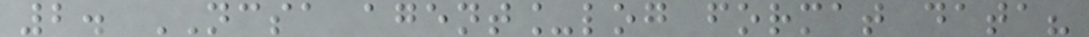2. NCSA agent_log format data?
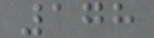178
